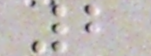2
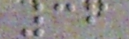36
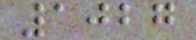1027
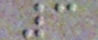3
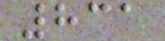831
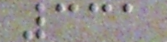331
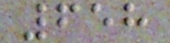658
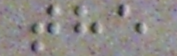the
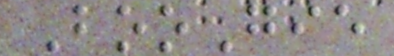BooGie
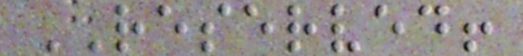RESERVED!
